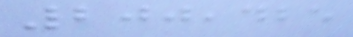200,425
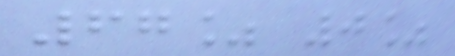67% 0%
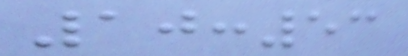10:53
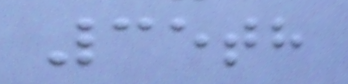35th
